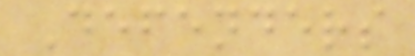Defenders
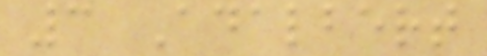3 Adalbert
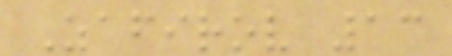Zafirov 13
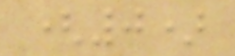(0)
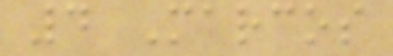4 Marcos
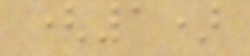(1)
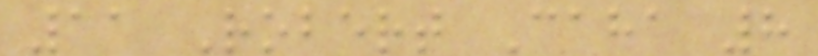11 Robert Caha 8
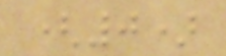(0)
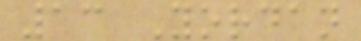13 Yordan
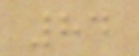84
